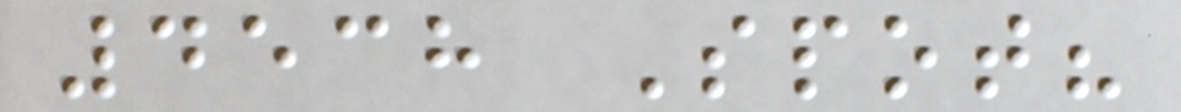4538 Spot?
